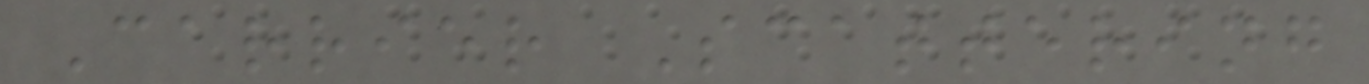Carrier Scattering
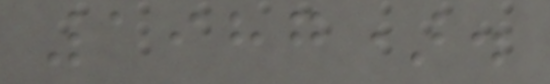1987).
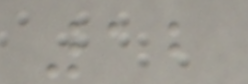12
